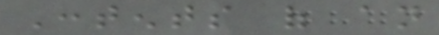Contents of an
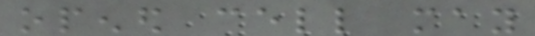opened cell may
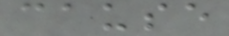cause
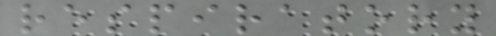respiratory
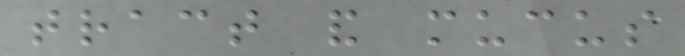tract and mucus
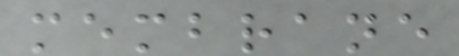membrane
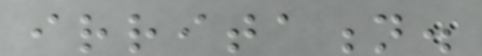irritation.
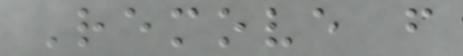Remove from
